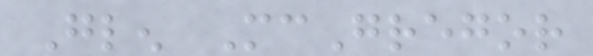Glen McGregor
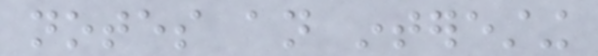notes an interesting
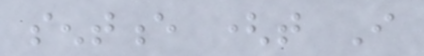sentence (that I
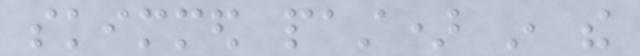skimmed past) in the
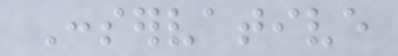Conservative
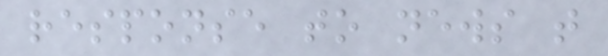response to news that
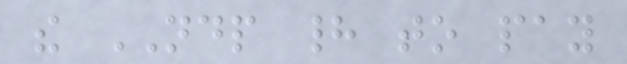the NDP had to pay
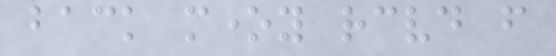back money received from
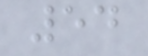54
